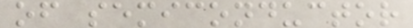of semiconductor
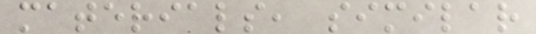materials, similar
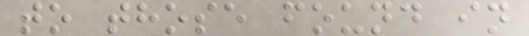to those found in
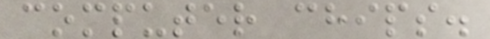computer chips.
